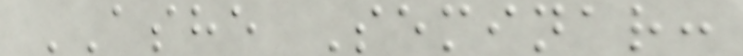ASHE Seminar:
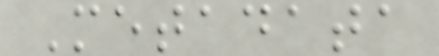Metadata
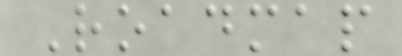Roadmap
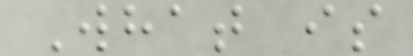What is
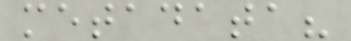metadata?
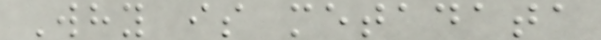Why is metadata
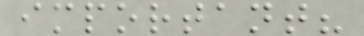important?
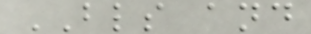BLS and
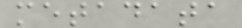metadata
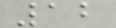12
